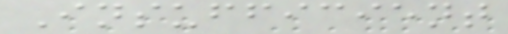Insufficient
